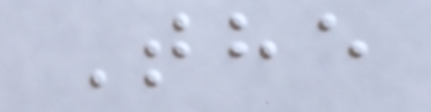The
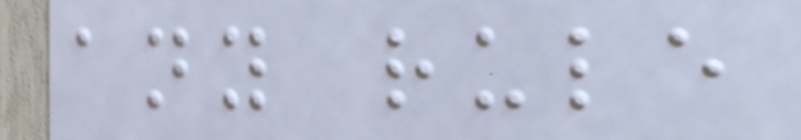any rule
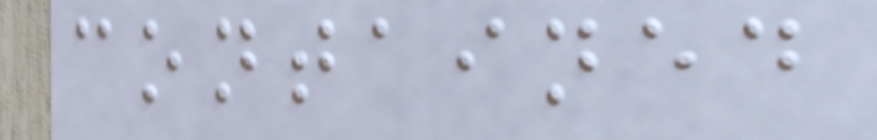contained
